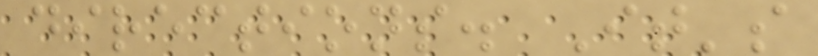directions. It's
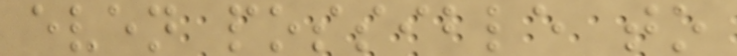even possible to
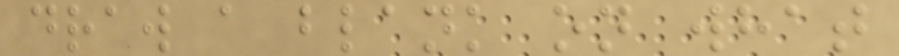draw a blank on what
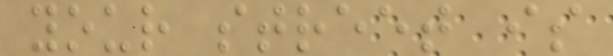your street is
